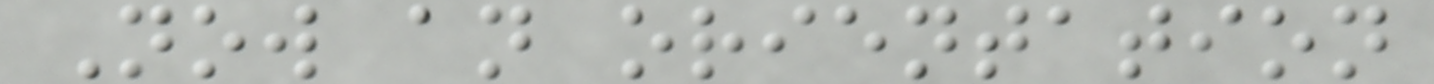Now an orientation
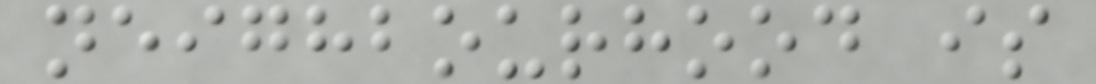neighbourhood is
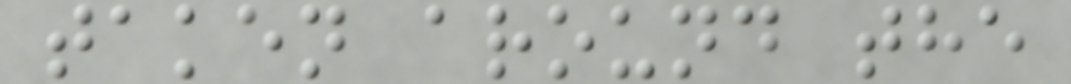taken around the
